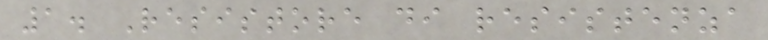1. Resistore di resistenza
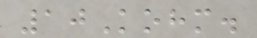10Kohm.
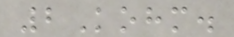2Kohm.
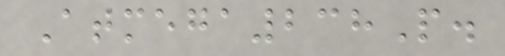Atmega238P.
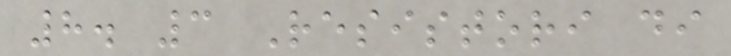8. 3 Resistori di
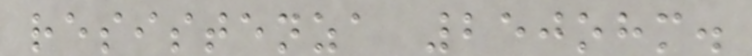resistenza 250ohm.
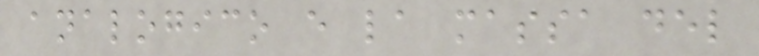analogico e la massa del
